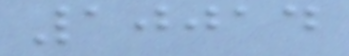10014
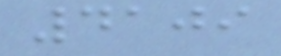4109
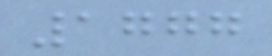1777
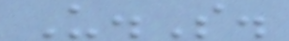U.S.
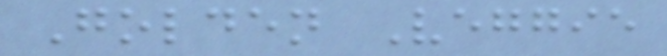Golden Veggie
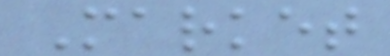Market
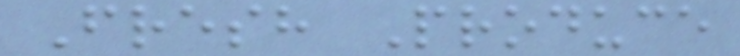Fresh Produce
